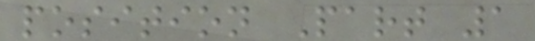position Part 1
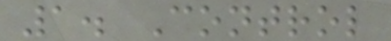1. Control
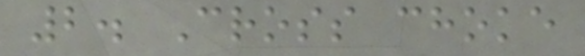2. Cross choke
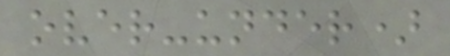over-under)
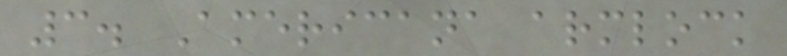3. Americana armlock
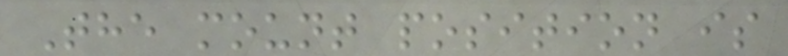The mount position is
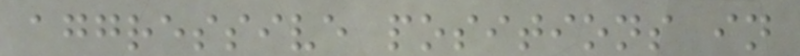aggressive positions in
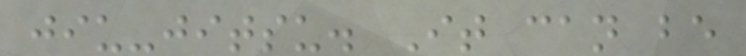jiu-jitsu. It can be
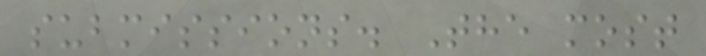submissions. The most
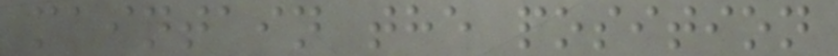maintain the position
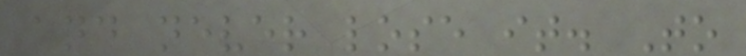and never lose it. To
